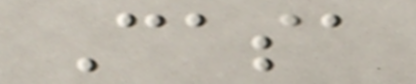Casa
